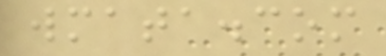wmata.com
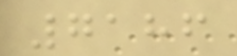7186
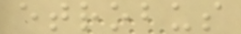etrobus
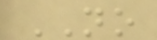NO
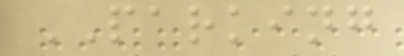PARKING
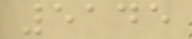5145
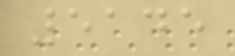5145
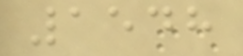1548
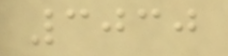3030
